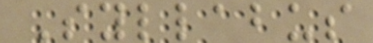Syllabus
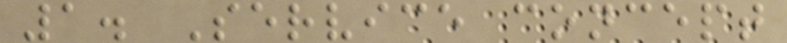1. Service concept
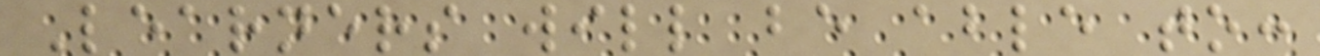Learners will be able to:
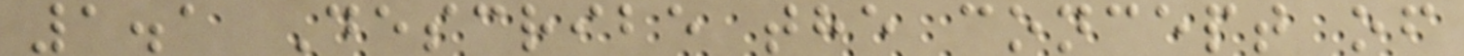1.1 Describe the concept of
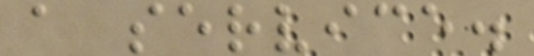a service.
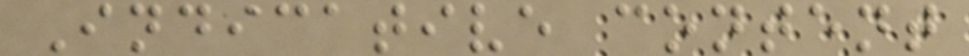Indicative content
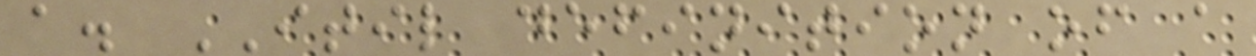a. ITIL definition of a
